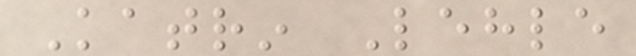Katrin Lehle
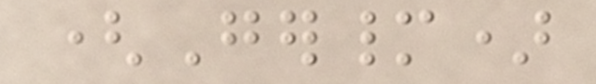(Germany)
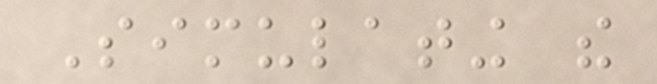Simulating the
